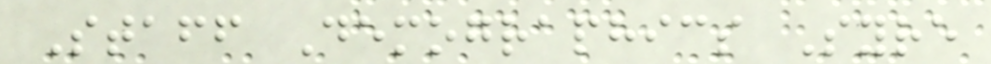Staff Demographics Syre
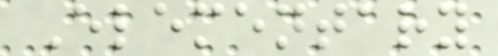Elementary
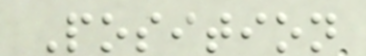Position
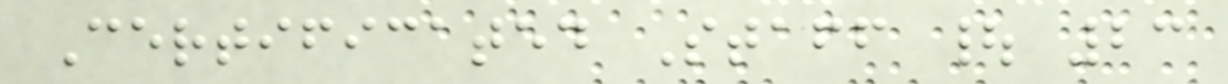Certificated Staff | 23
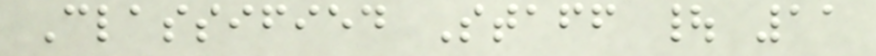Classified Staff | 11
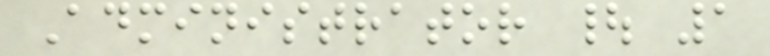Administrator | 1
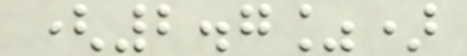(2.7%)
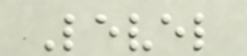Level
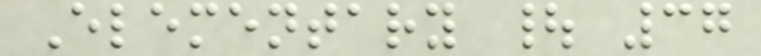Elementary | 37
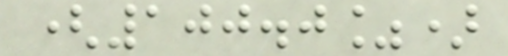(100.0%)
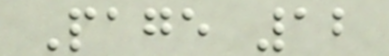Page 12
